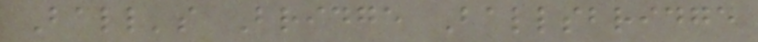Ball's Bridge Ballsbridge
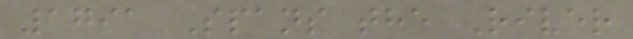1791 Spans the River
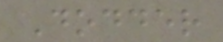Dodder
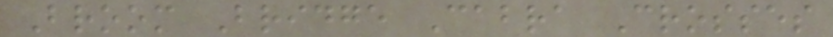Broom Bridge Cabra Crosses
